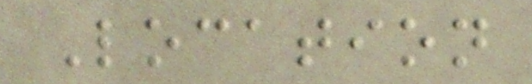Location
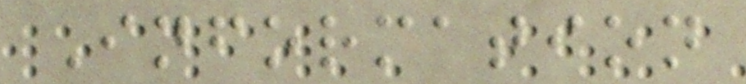Information
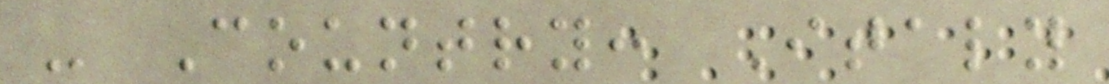- Country: Italy
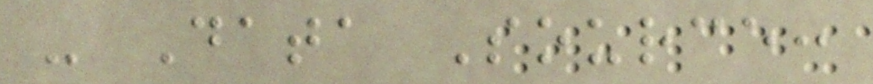- Data Source:
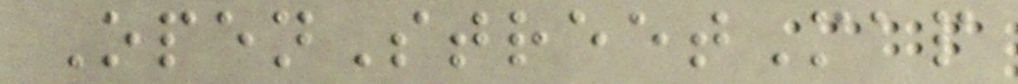OpenStreetMap
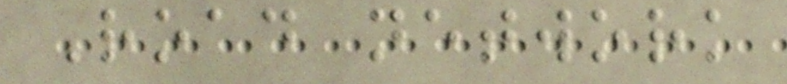Road network
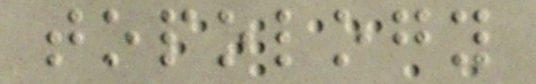topology
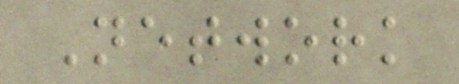Network
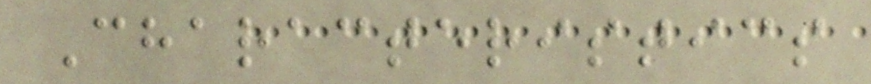Characteristics
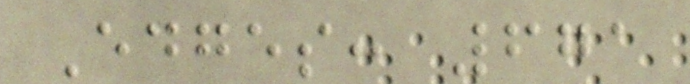Edges: 671
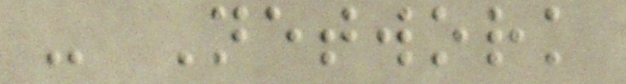- Network
